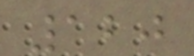120
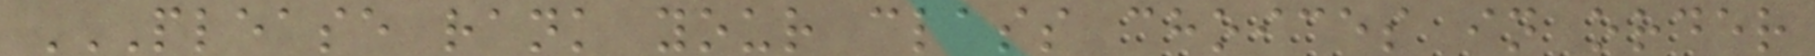PLEASE RANK YOUR CLASS CHOICES IN ORDER
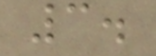3.
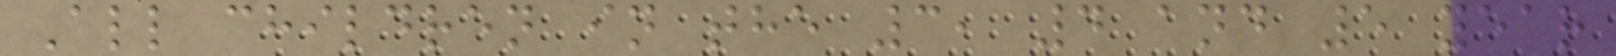All children in the 3, 4 and 5 year
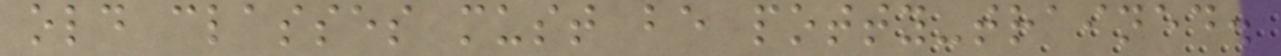old classes must be potty-trained.
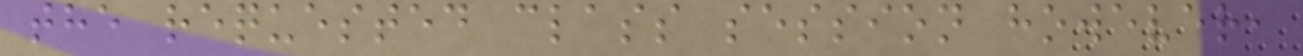the requested class session however,
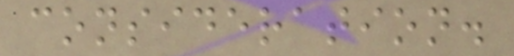consideration.
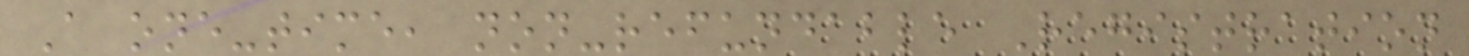A one-time, non-refundable Registration
